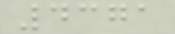4371
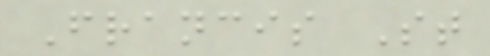Francis St
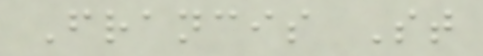Francis St
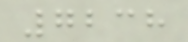7238
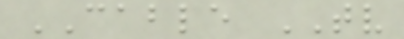CABLE TV
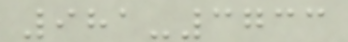981-3733
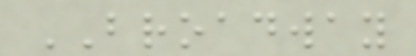BROADWAY
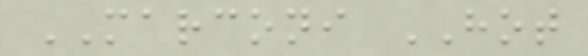MARCONI HOT
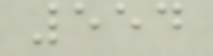554
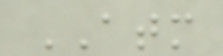ATM
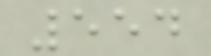554
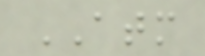ATM
